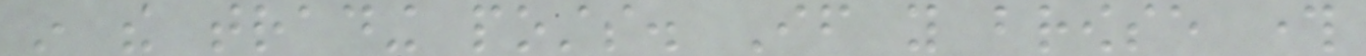in the trading posts. If you browse through
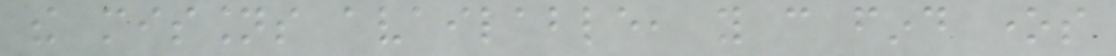the missions available, you can find ones
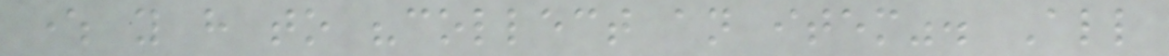where you have to "collect an item". All
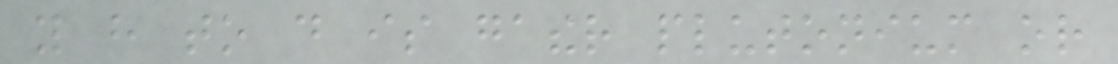you have to do is gather plutonium or
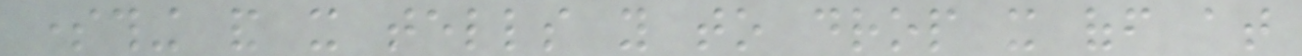something and it tells you to drop it off at
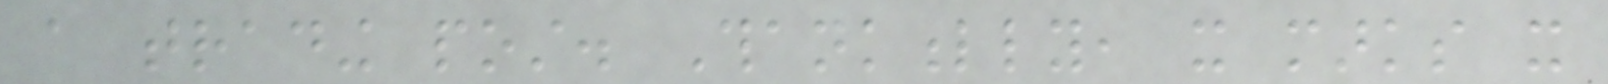a trading post. Thankfully, it marks it
